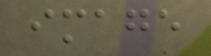image
